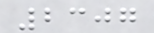2307
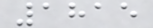1815
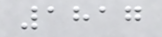1817
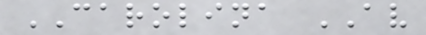CAROLINA AV
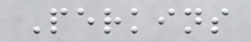Perkins
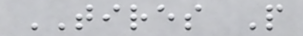TIRES P
